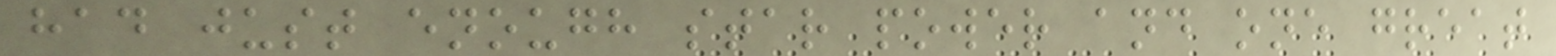had just enough star power and one great
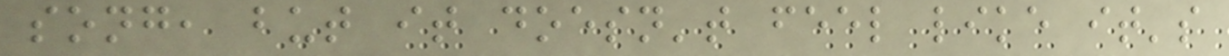song, but it doesn't feel like it's
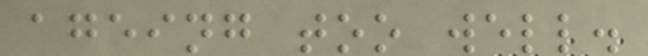ageing too well.
